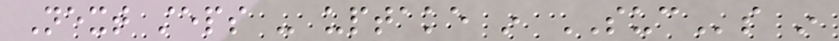Next steps - uptake in SUCs in
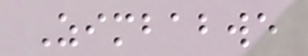Zimbabwe
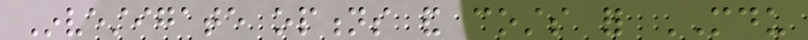Investigate options and costs for MDU
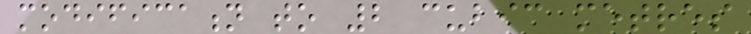modification to 2 cubic metres
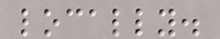locally.
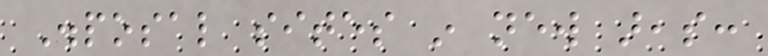Disposal sites in new areas:
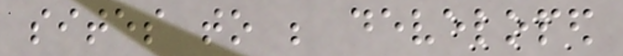sites to be developed
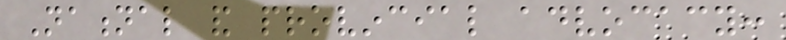National and provincial advocacy:
